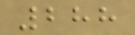288
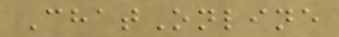ChatOnline
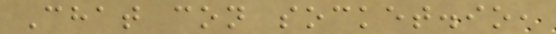Chat con socket.io,
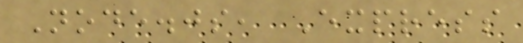Node.js, Express
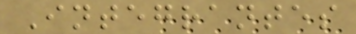Integrantes
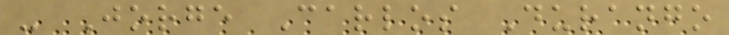- Jorge Carlos Durango
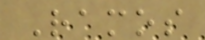Ramos
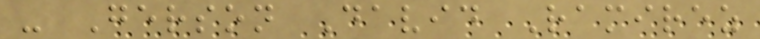- Gerson David Ramirez
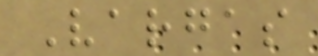Vargas
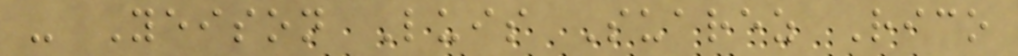- Yeison Luis Suarez Rico
